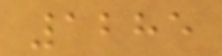1285
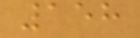158
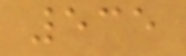535
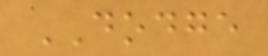DODGE
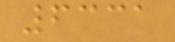6331
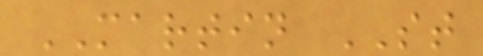MARTIN ST
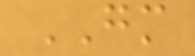GM
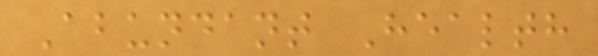Abundant Health
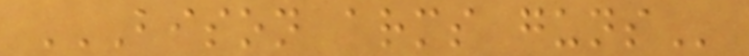BISON ARMS GUNS
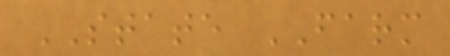STATE FARM
